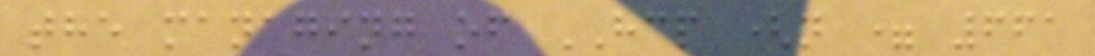the managing of HCP (n = 661
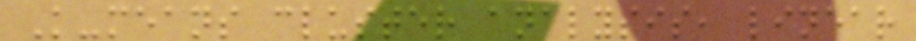K-means cluster analysis, linear
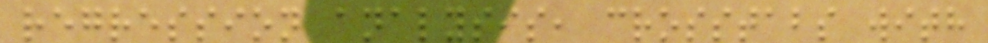regression analysis, crosstabs with
